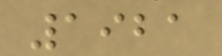1921
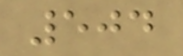504
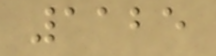1125
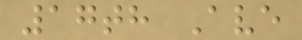17th Ave
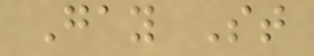Gay St
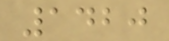1420
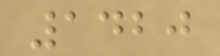1420
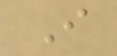I
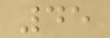45
